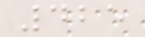425
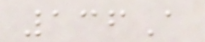136A
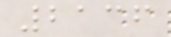2136
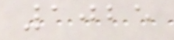1025
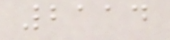2114
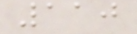110
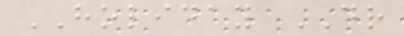HOLIDAY DR
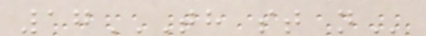17TH ST N
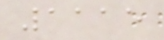1115
